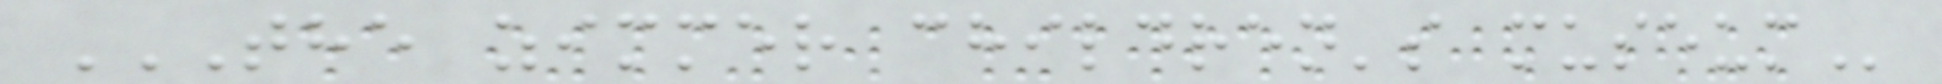THE ZIMMER CHILDREN'S MUSEUM
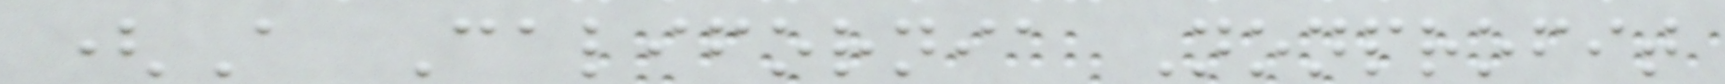(A California Nonprofit
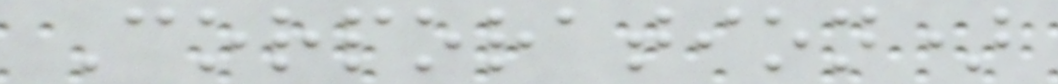Corporation)
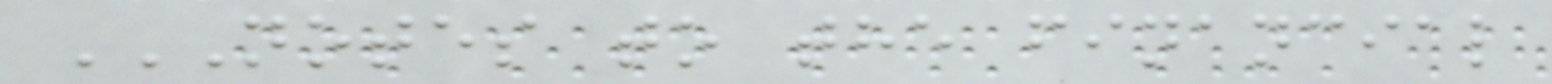NOTES TO THE FINANCIAL
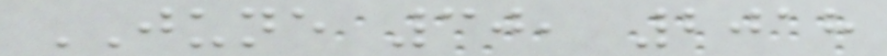JUNE 30, 2018
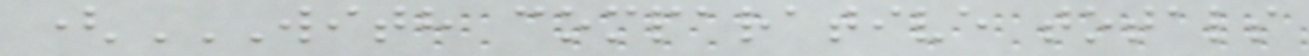(WITH COMPARATIVE TOTALS
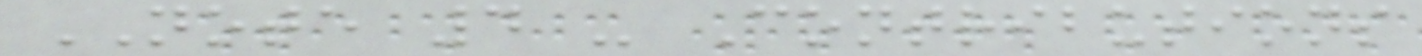NOTE 4 - Contributions
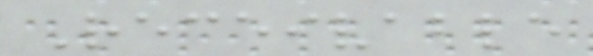Receivable
